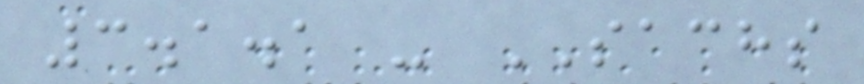3.1.1 - SACHS
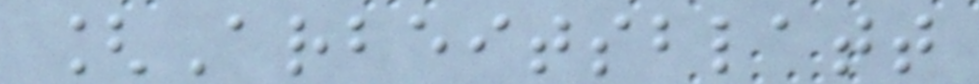[Arbeitsblatt
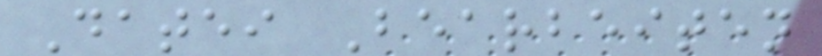Datei Bearbeiten
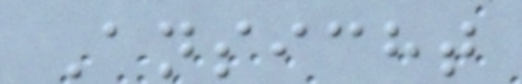Ansicht
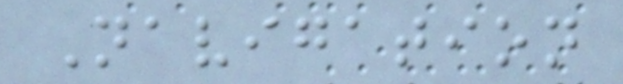Navigation
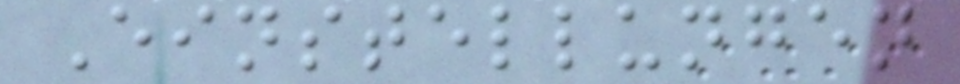Einstellungen
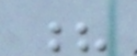?
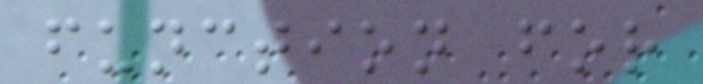function for
